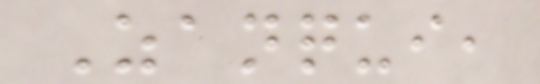Zanqui,
